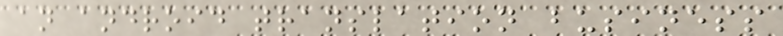an android translation business
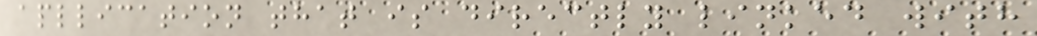apllication that is directly linked with
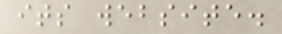its website.
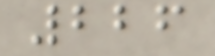226
